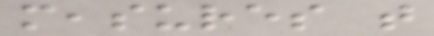measures that
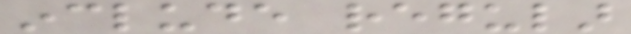include regular
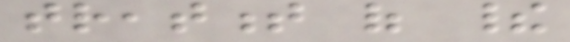treatment of their
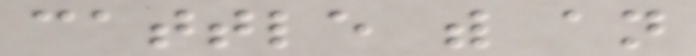cattle with an
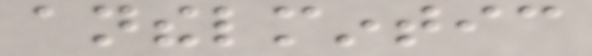anthelmintic
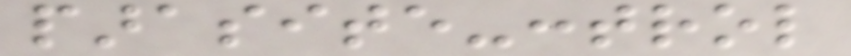parasite-control
